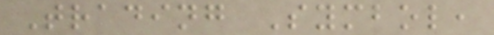Trading Symbol,
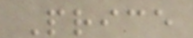Price
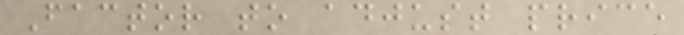Factor to adjust price
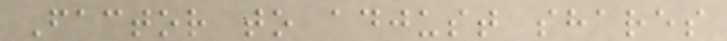Factor to adjust shares
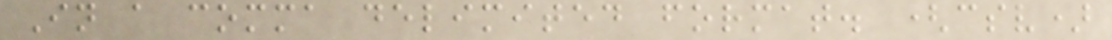In a comma delimited format. (csv)
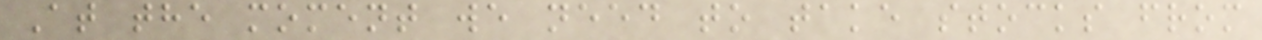At the moment we need to take stocks from
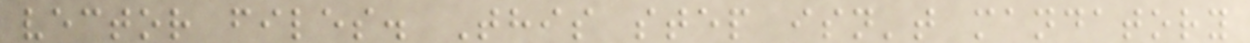vector files. This step isn't mandatory
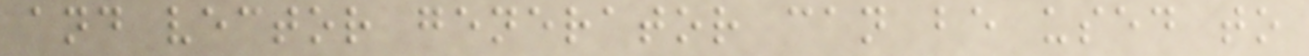and vector generator can be used to
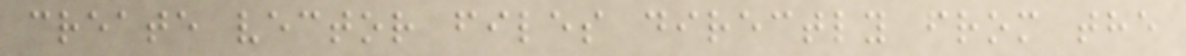create vector files directly from the
